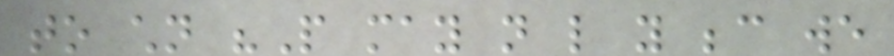to children "People may not like you because we
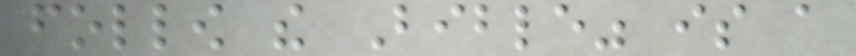follow the Bible" is a
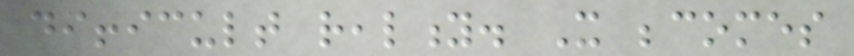difficult reality. It becomes
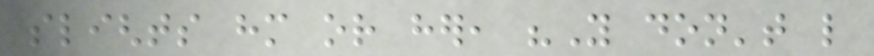slights him or her, "You don't like
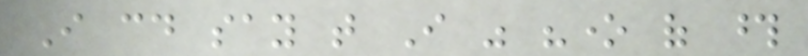I could say that I was "one of those
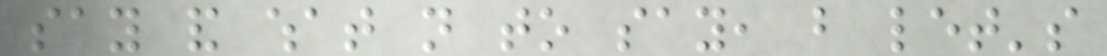say and what not to say, but let's
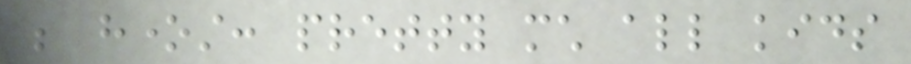be honest: pretty much all kids
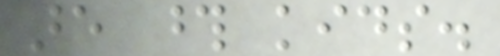are those kids.
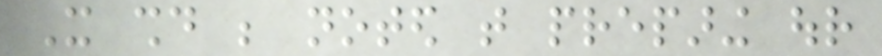It should be noted that preparing our
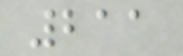211
